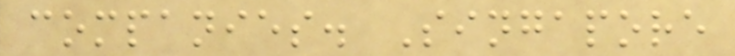companies. Singapore
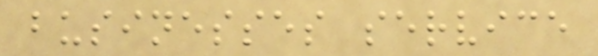businesses service
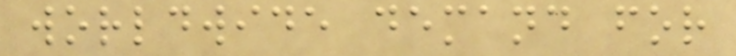worldwide demand for
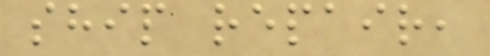ship repair,
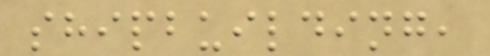shipbuilding,
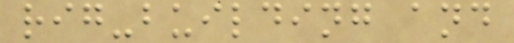rig-building and
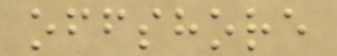offshore
